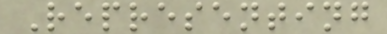Representing
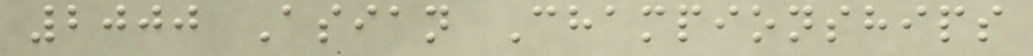2000 Asian Championships
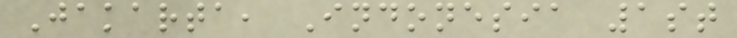Jakarta, Indonesia 1st
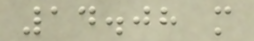14.08 m
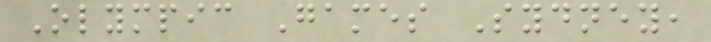Olympic Games Sydney,
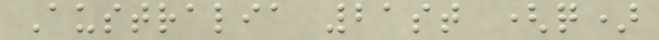Australia 21st (q)
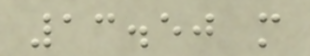13.50 m
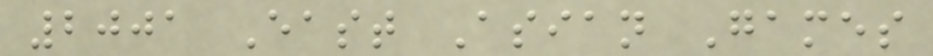2001 East Asian Games
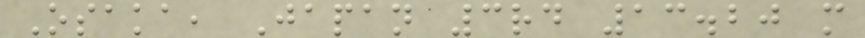Osaka, Japan 3rd 13.20 m
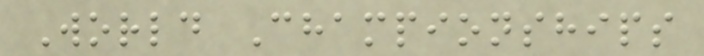World Championships
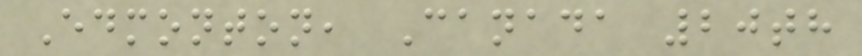Edmonton, Canada 20th
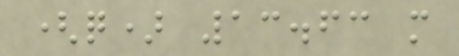(q) 13.63 m
